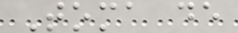Toma de
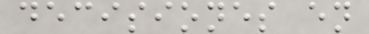decisiones en
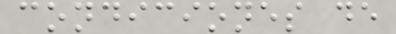condiciones de
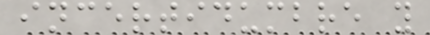incertidumbre y
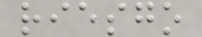riesgo
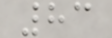83
